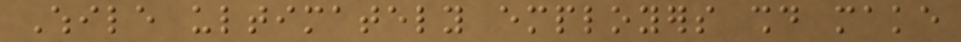While ultimately employers should make
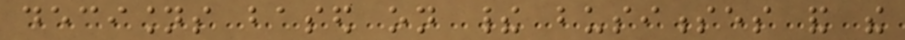decisions based on their businesses and the
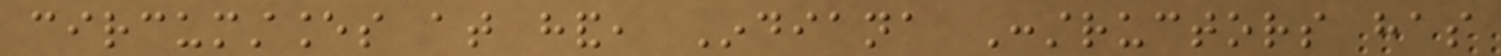circumstances at hand, Indiana Constructors has
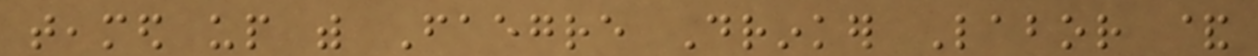teamed up with Faegre Drinker Labor &
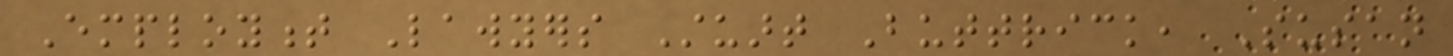Employment Lawyers Stuart Buttrick, Susan
